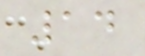14
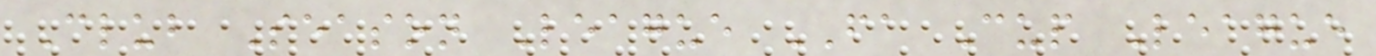Club Season League FA Cup League
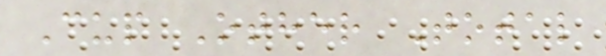Cup Other Total
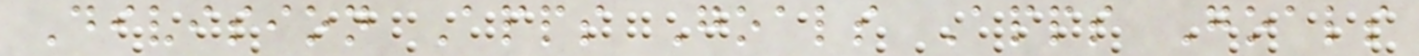Division Apps Goals Apps Goals
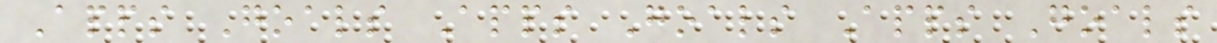Apps Goals Apps Goals Apps Goals
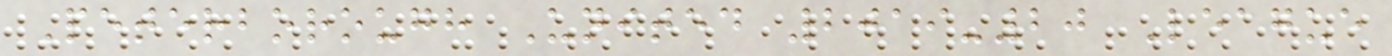Peterborough United 2019-20 League
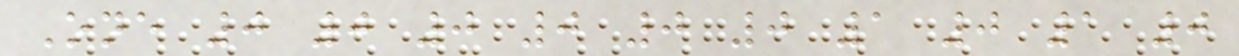One 0 0 0 0 0 0 1 0 1 0
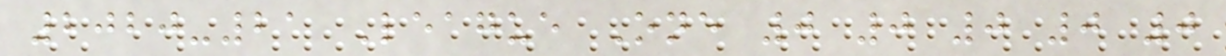2020-21 League One 0 0 0 0 0
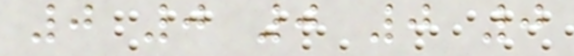0 0 0 0 0
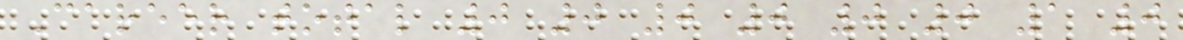Career total 0 0 0 0 0 0 1 0
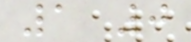1 0
